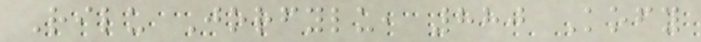Rilu Jorfylu, 880 Kofy
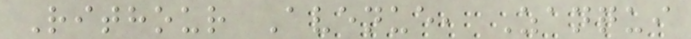Rithour Avenue, Zanqui
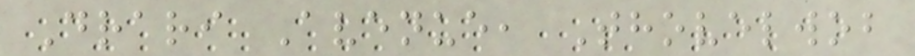Drari Avenue, Thovelwob
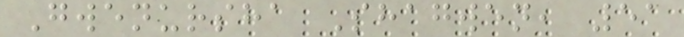Gwenursha Shagwen, 51
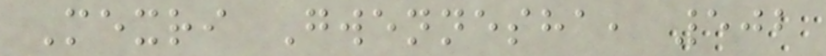Mexri Gwennesha, 502
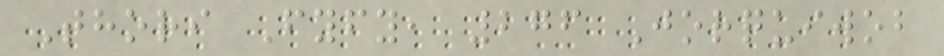Thori Fyfy, 276 Jorquiwob
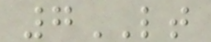7LT
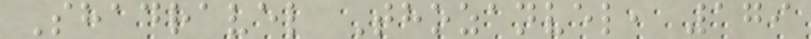Shadravel Thozanvel, 179
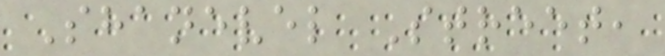Shanevel Street,
